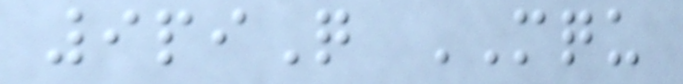9piQ MQU
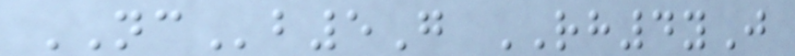NCb5G RH4yJ
